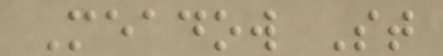Meadow St
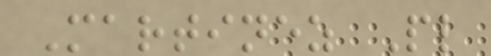Martinez Pl
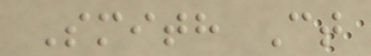Smith Ct
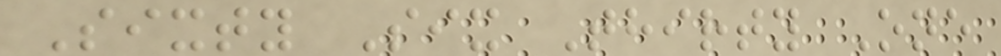Sixty Six Thirty One
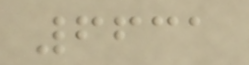6631
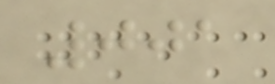001
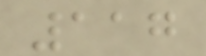117
